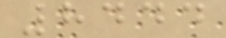8444
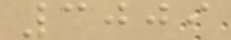3009
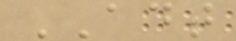ADT
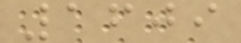1609
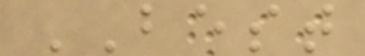BEST
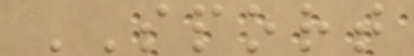SPORT
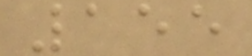155
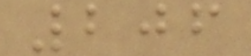206
